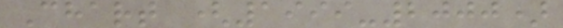Chart (1999-2000)
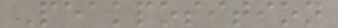Peakposition
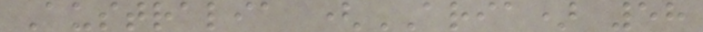Australia (ARIA) 58
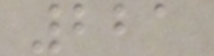221
